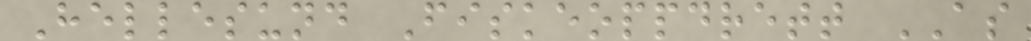Hellesund Fiskeoppdrett AS
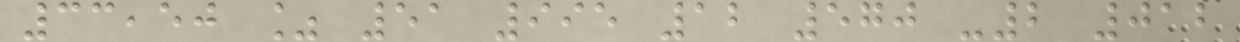33,50 % 51 995 12 570 -2 012
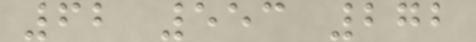62 553 272
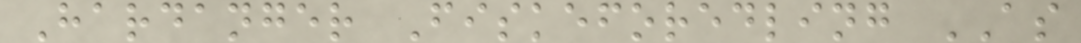Hardanger Fiskeforedling AS
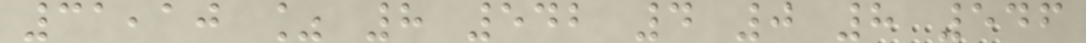31,10 % 8 542 4 0 8 546
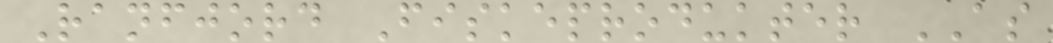Ranfjord Fiskeprodukter AS
